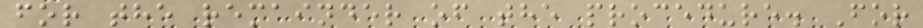for the remainder of the procedure. For
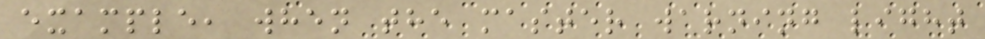example, when the master warning light
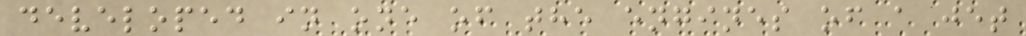developed in one of the engines of a jet
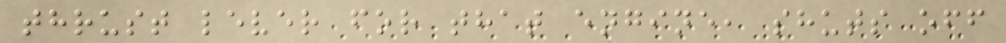thrust lever for that engine, shuts off
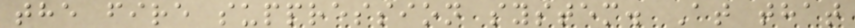the fire suppression system. At that
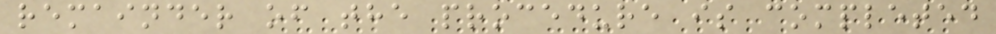remainder of the procedure is completed
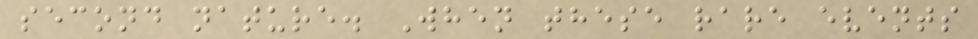second nature. When these rare events
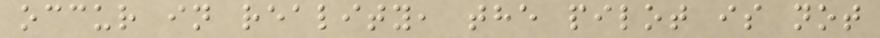occur in reality, the pilot is not
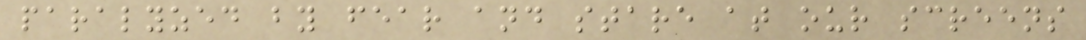paralyzed by fear and stare at our screens
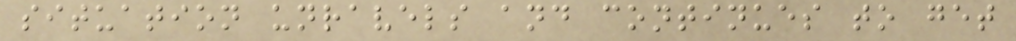situation unravels and continues to get
